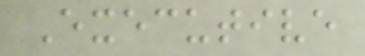Executive
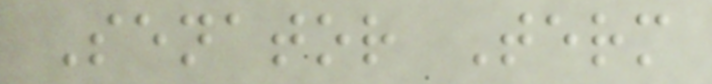Senator Term
